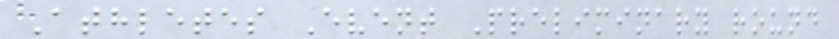Athletes Event Preliminary round
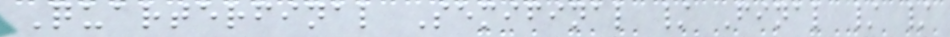Quarterfinal Semifinal / Final / /
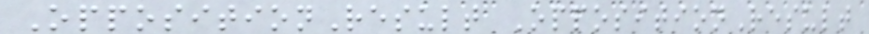OppositionResult OppositionResult
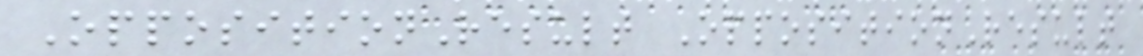OppositionResult OppositionResult
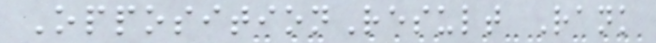OppositionResult Rank
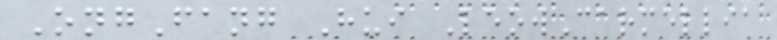OngFang Hui LeowCarmellia
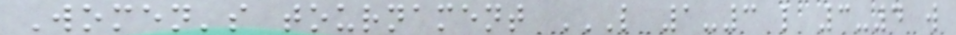Women's tournament L 1-3 L 3-4 W
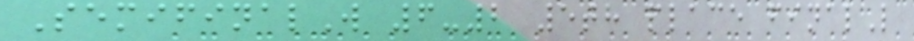SemifinalW 6-2 5th place finalL
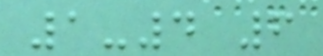1-4 6
